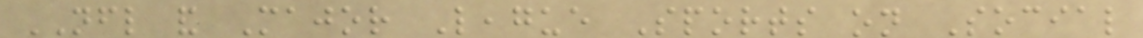NFL and Major League Sports on Social
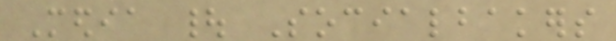Media | Socialbakers
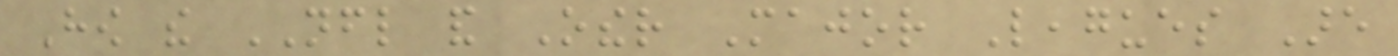How the NFL and Other Major Leagues Are
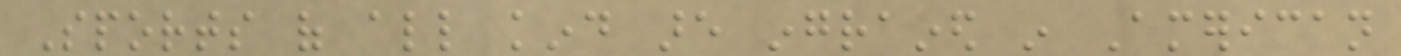Sports of all kind are ingrained in American
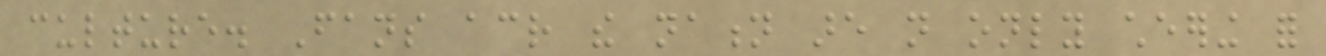culture. Fans across the nation are not only cheering for
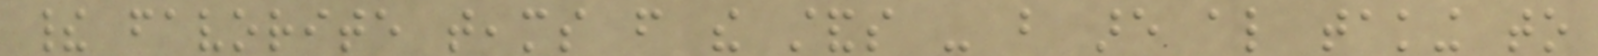their favorite teams from the stands - but are also taking to
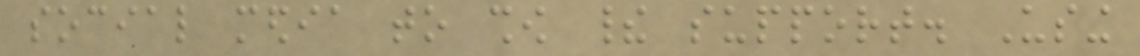social media to show their support. Using
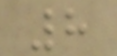8
